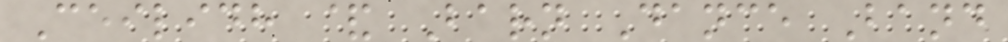Ceilidh & Barn Dance Band
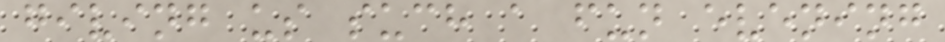giving us such a fun evening
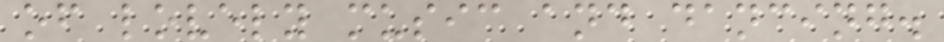of lovely music and dancing.
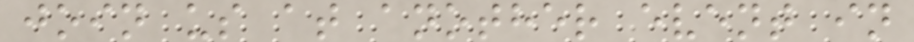join us at another event in
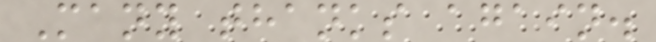Many thanks again.
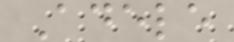Adele
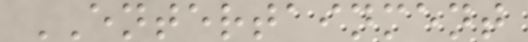ENTERTAINMENT
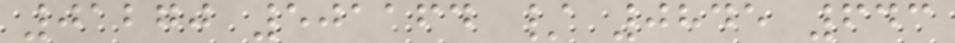01270 501164 / 0845 643
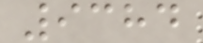9384
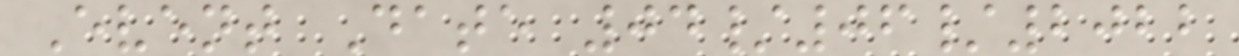Event Date 04/06/2022
